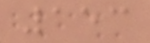153
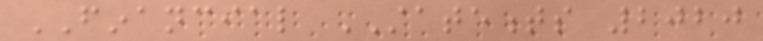FINANCIAL STATEMENTS 2020
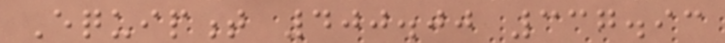Equipment 400.00 337.93
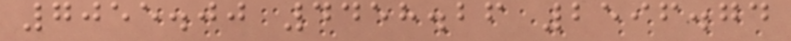7055.00 4458.26 2596.74
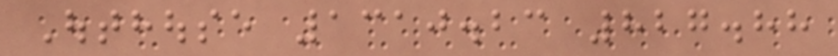Outhouse 1310.23 827.88
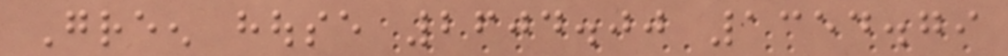Green house 2604.00 1354.79
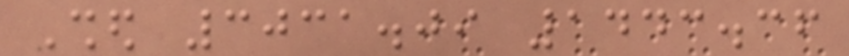Shed 3031.09 1443.36
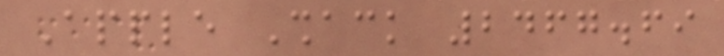Apple Shack 2467.69
